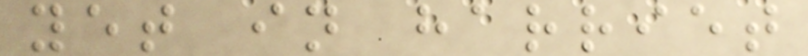yet in harriet
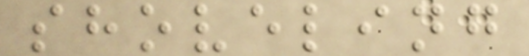shoveling
